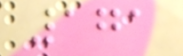171
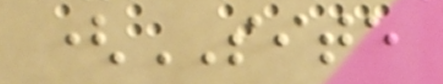(SITE
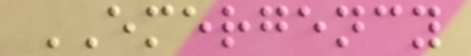EMERGENCY
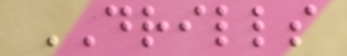DRILLS
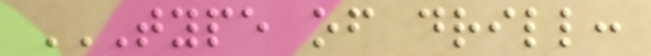TYPE OF DRILL:
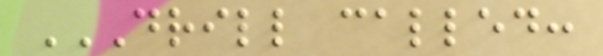DRILL CALLED:
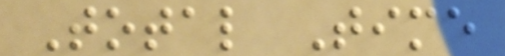Total Time
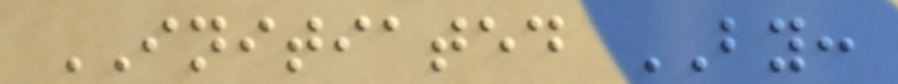INITIATED BY:
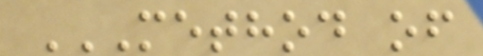METHOD OF
